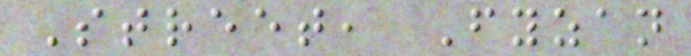Street, Fyzan
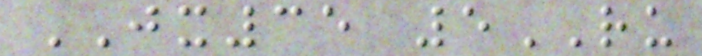JX35 5RU
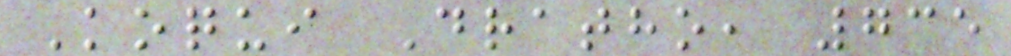Koqui Dratho, 735
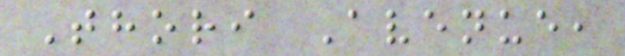Thori Avenue,
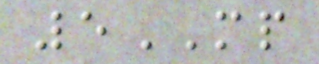5MP
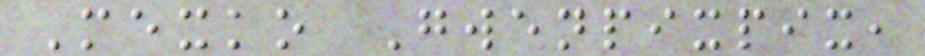Mexko Gwenpixpix,
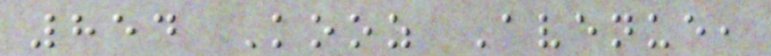854 Kooz Avenue,
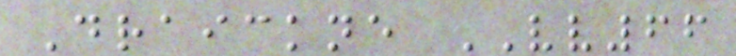Draickne VV66
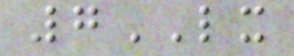7LX
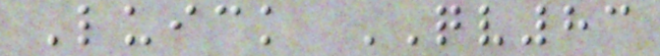Luick QV83
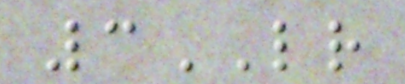3LR
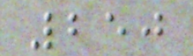250
